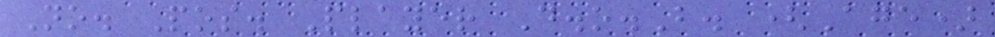No. Pos. Player D.o.B. (Age)
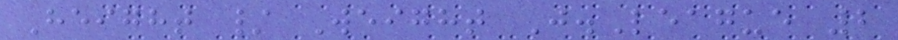Height / Weight J.League 2
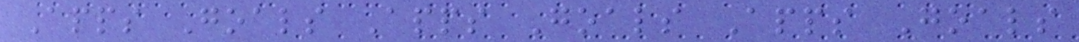Apps Goals Apps Goals Apps Goals
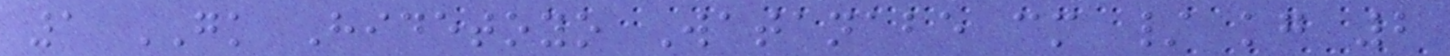1 GK Hidetoyo Watanabe cm / kg 2
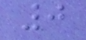0
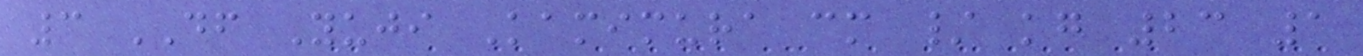3 DF Yuji Kamimura cm / kg 23 1
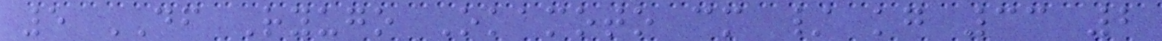5 DF Ryugo Okamoto cm / kg 33 2
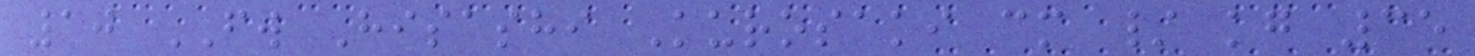10 FW Hisashi Kurosaki cm / kg 35
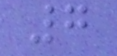7
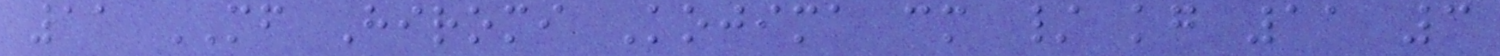11 MF Hiromi Kojima cm / kg 11 3
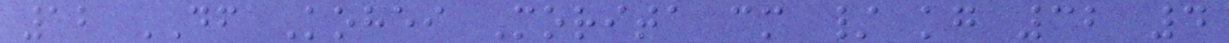12 DF Kohei Morita cm / kg 32 4
